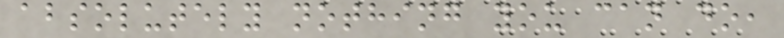absolutely nothing you can do,
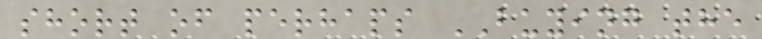short of perhaps BUYING the
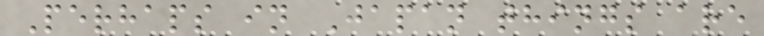Perhaps in Japan things are
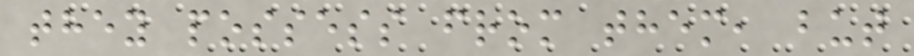they possess from them, but
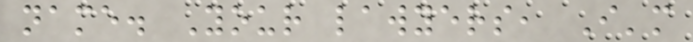name. Your lawyers, I'm
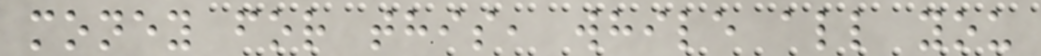money for this, while all you
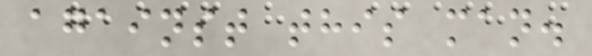against this man.
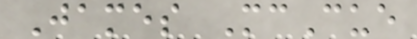James McCue
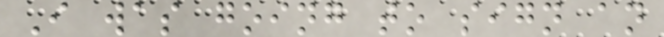I was going to sign an
